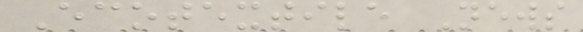Ecotextile News
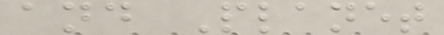and Planet
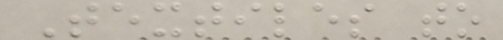Textiles to
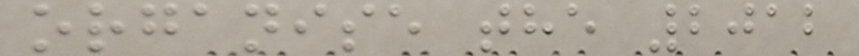organise the 2012
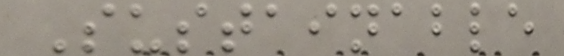Sustainable
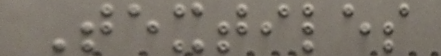Textiles
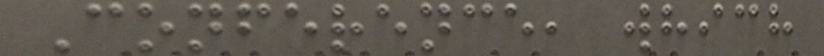Conference, which
